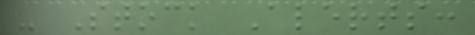- Stock Alerts:
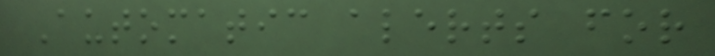Automatic alerts for
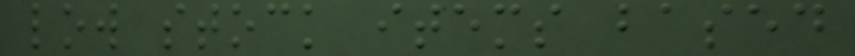low stock items based
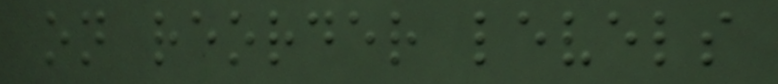on reorder levels
